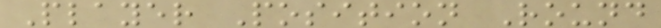Player Position Round
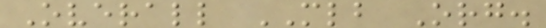Overall MLB Org.
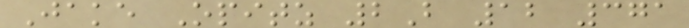Jake Opitz 2B 12 371
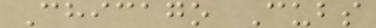Chicago Cubs
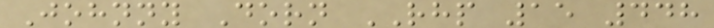Johnny Dorn RHP 15 448
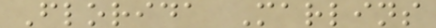Florida Marlins
